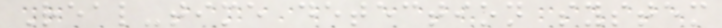Real-time detection system
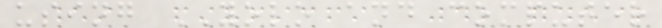using YOLO and computer
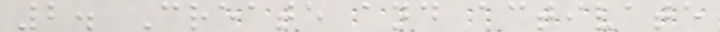2. Create and activate
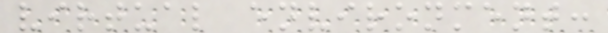virtual environment:
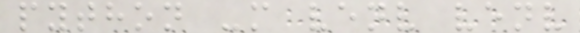python -m venv venv
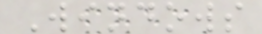Windows
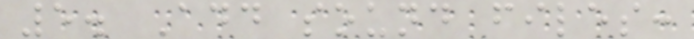5. Add sound files:
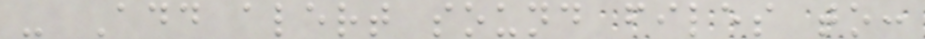- Add alert sound files to:
